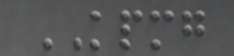KPMG
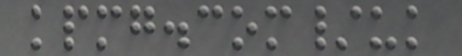kpmg.com/uk
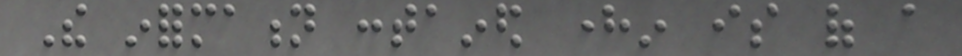The information contained herein is of a
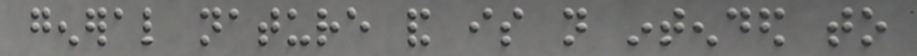general nature and is not intended to
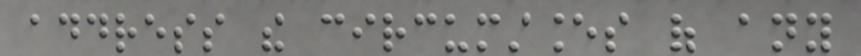address the circumstances of any
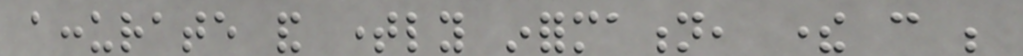accurate and timely information, there can be
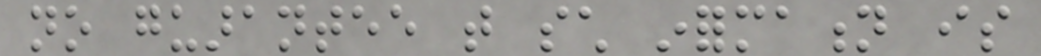no guarantee that such information is
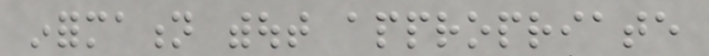information without appropriate
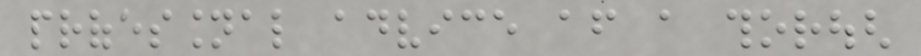professional advice after a thorough
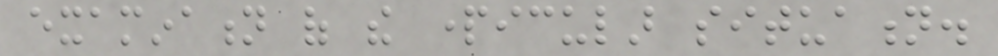examination of the particular situation.
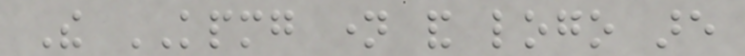The KPMG name and logo are
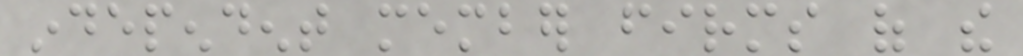independent member firms of the
